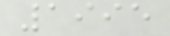1995
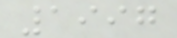1997
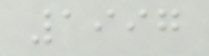1997
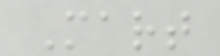Mart
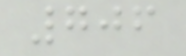706
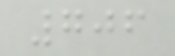706
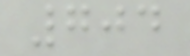704
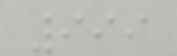999
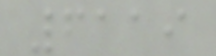6119
